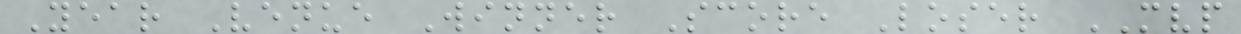Year Venue Winner Score Loser MVP
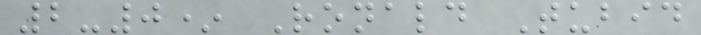2-0* Ronald Tubid
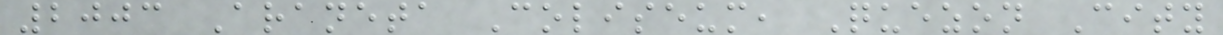2003 Araneta Coliseum, Quezon City
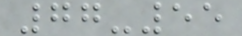77-55
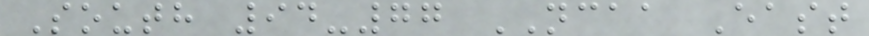South 94-77 NCAA East
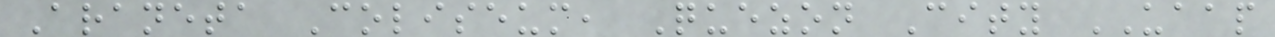Araneta Coliseum, Quezon City UAAP
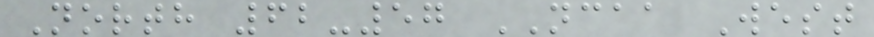North 62-57 NCAA West
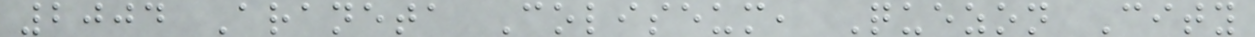2004 Araneta Coliseum, Quezon City
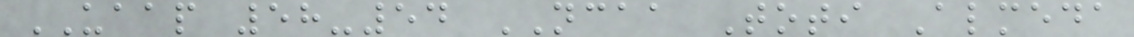UAAP 58-54 NCAA Toti Almeda
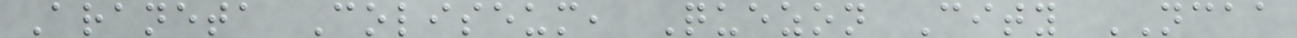Araneta Coliseum, Quezon City NCAA
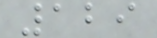129
